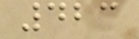423
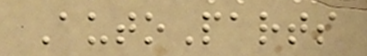AutoParts
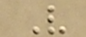V
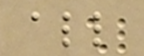all
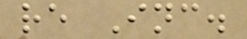re Inc.
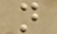n
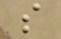s
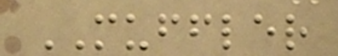MUFFLER
